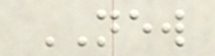NEW
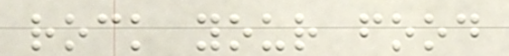rock your food
